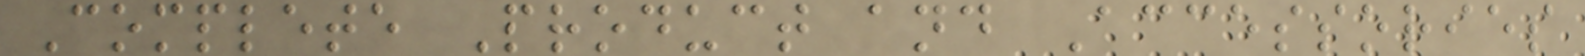Complete Product and Accessories
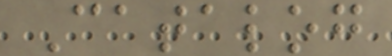Catalog
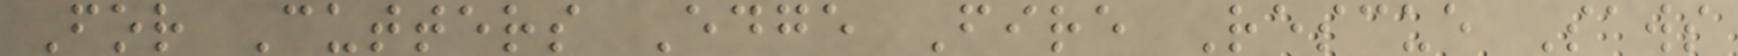For Cutters Edge Fire Rescue Saws
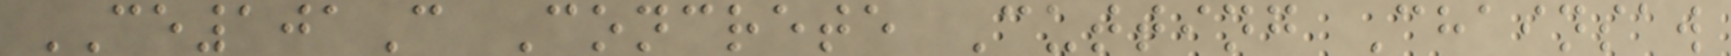CE101C Concrete Cutting Chainsaw
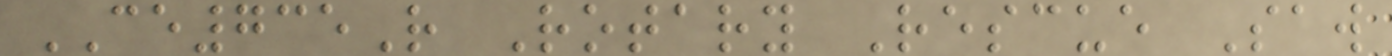CE735R Rotary Rescue Saw
